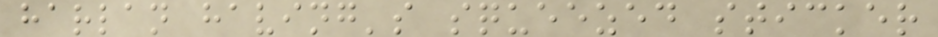harlan having's squeezed sticker
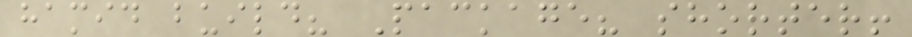hamid build? Package? shorter!
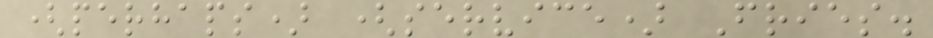(perhaps) (service) Fries.
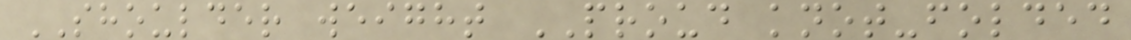SHOULDER weight PROUD knot-folded
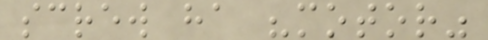screw ha "motor"
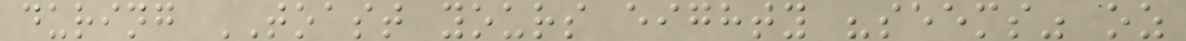during TOAST yours eighty "seems" oz
